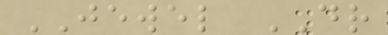JEWEL DR
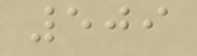509
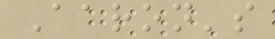Aaron's
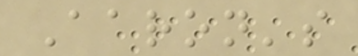Aaron's
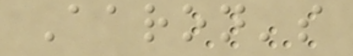Aaron's
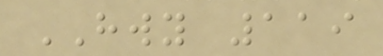HWY 119
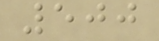500
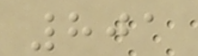801
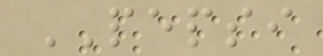PEPSI
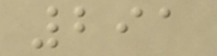291
